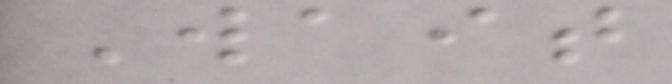Wait
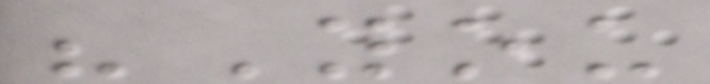"You
